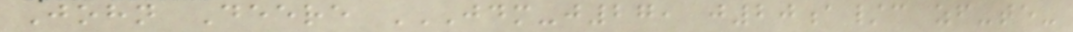John Deere JDM-J27, J20A/C ZF-TE-
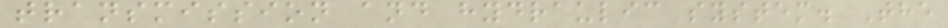transmission and hydraulic system. The
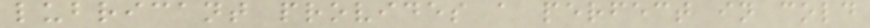lubricant provides a perfect in cold
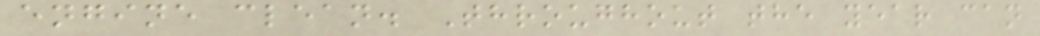engine clean. Throughout the year can
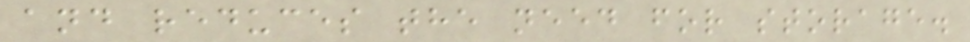and reduces the need for storage.
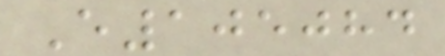E105084
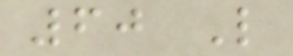60 L
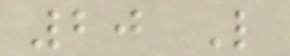20 L
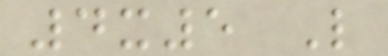4x5 L
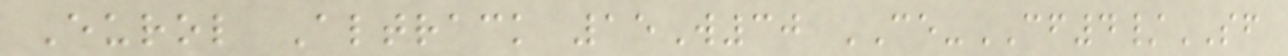Eurol Altrack 15W30 CE-CF4/SF
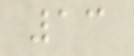13
